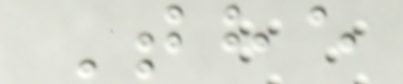The
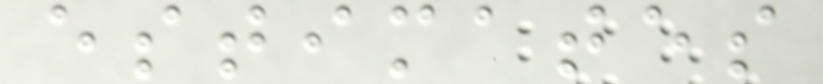estimates
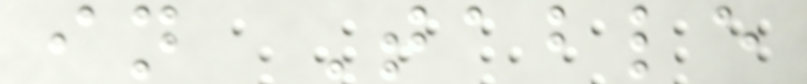in Table
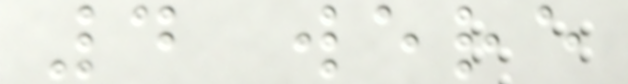4 were
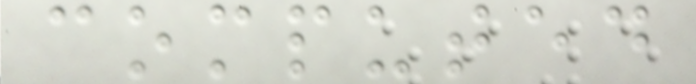computed
